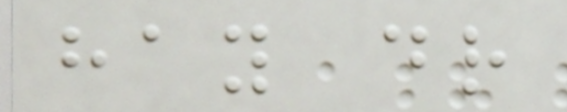hay dr
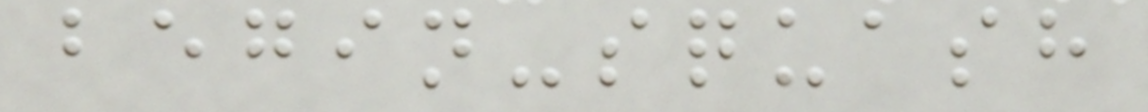begin-squash
